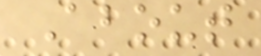About
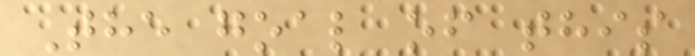The goal of this
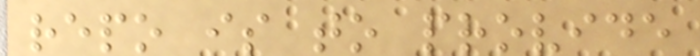repo is to provide
